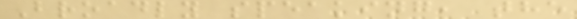Broadly speaking, the
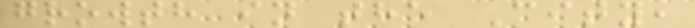growth in the City,
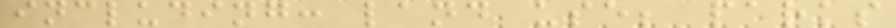including: land use; parks
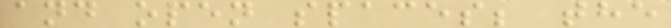and open spaces; the
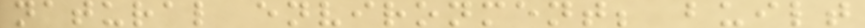natural environment; built
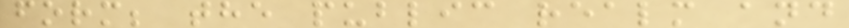form; the public realm and
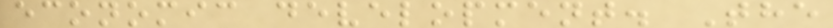economic development. The
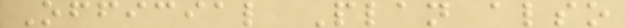Official Plan also
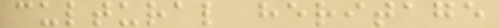cultural heritage
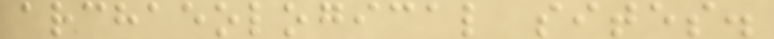archaeological sites.
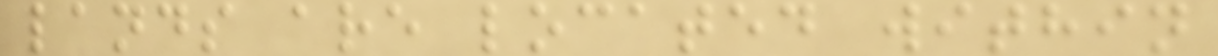lands are located within
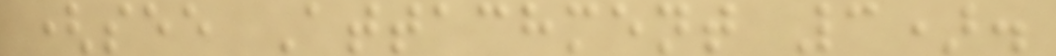(see Attachment 3).
